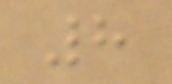8
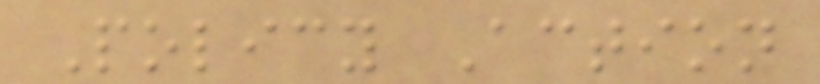Policy Action
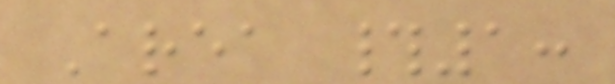Area #1:
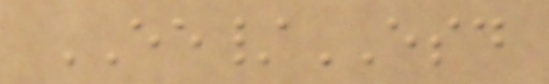EE/ESD
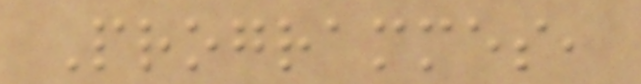Programmes,
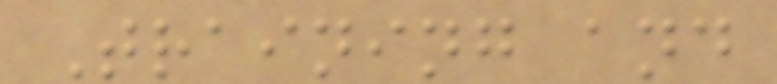Training and
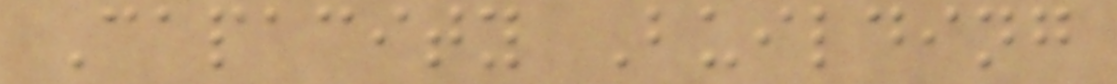Capacity Building
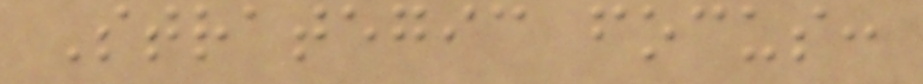Strategic focus:
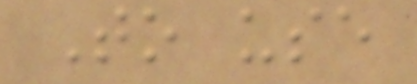To use
